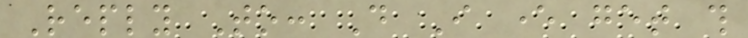Reply To: Do I ever get this
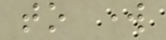to work
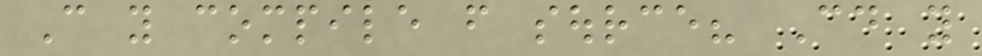Can you compile from source? Could you
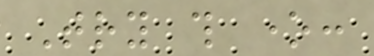Try this one:
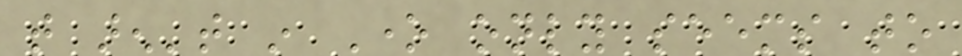that aren't in One only seems to
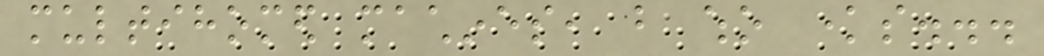multihomed machines, but who knows...
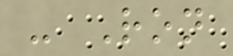- Ron
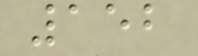152
